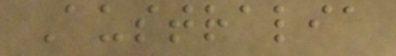Australia
